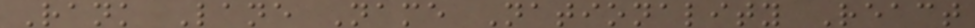Rank Lane Name Nationality React
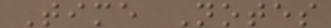Time Notes
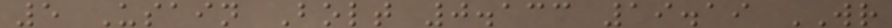5 Usain Bolt 0.133 19.19 WR
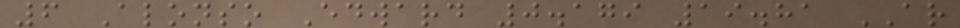6 Alonso Edward 0.179 19.81 AR
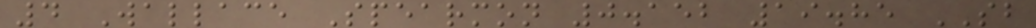4 Wallace Spearmon 0.152 19.85 SB
